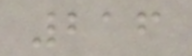216
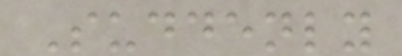Suddenly
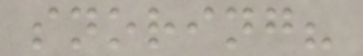snoring?
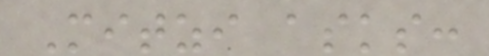Mitzi asks:
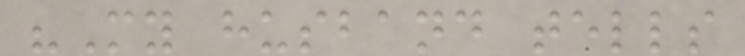"My husband tells
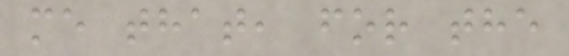me that, for the
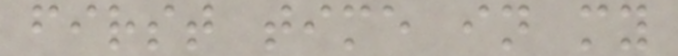first time in my
